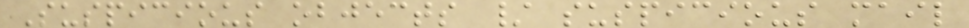Suspicious objects / suspicious mail
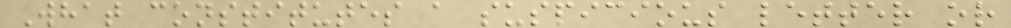What constitutes a suspicious letter or
